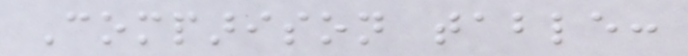Comparison table:
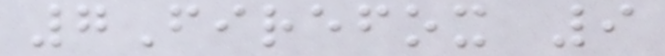7Firefox 9
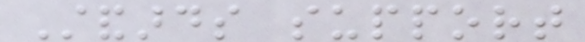Standards support
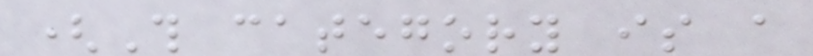(This category is a
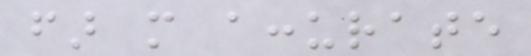far more accurate
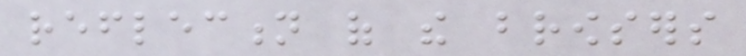reflection of the browsers
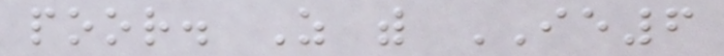poor. As with IE6
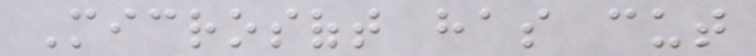Microsoft has cut
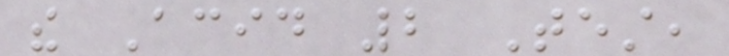the Acid 2 Test,
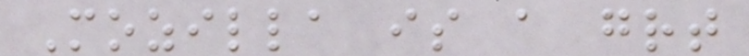Mozilla is a great
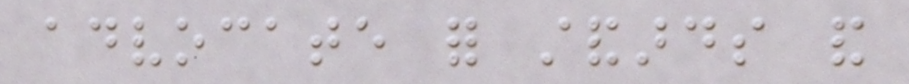advocate for standards and
